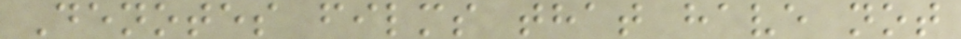Denotes films that have not
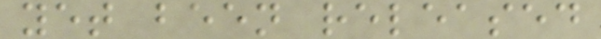yet been released
